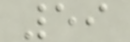59
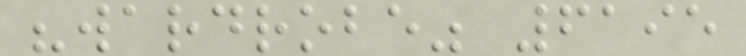"wardrobe" 6195
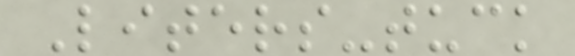Liters-tuck
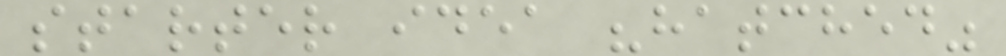starter idea "hatched"
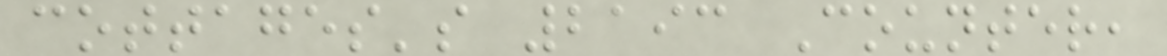cottages's 2193 Counter,
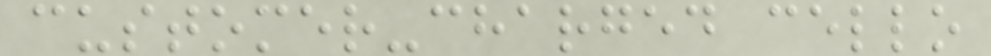customer-charged cello
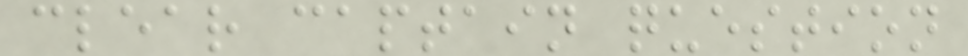clear captain question
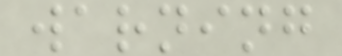warning
